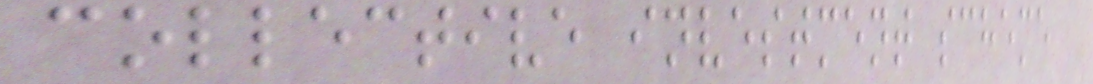collective investment scheme
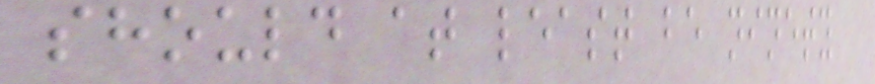should at least be ninety
